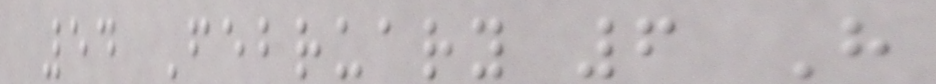54 February 6 H
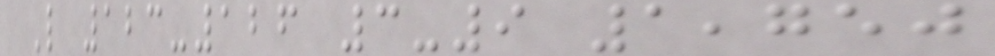L 123-126 3-9 1,750
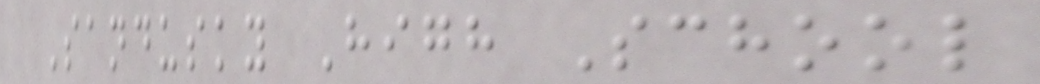Sandusky High School
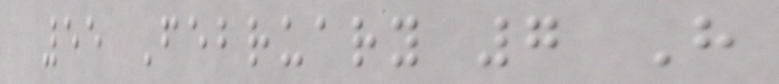55 February 7 H
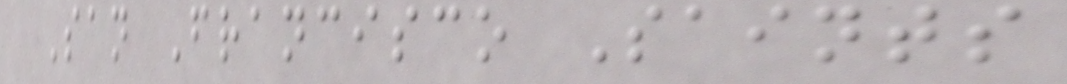San Francisco Saints
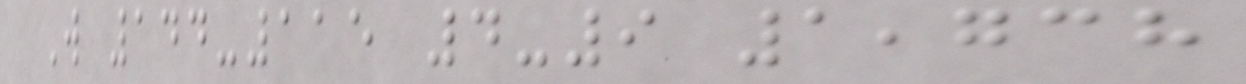W 144-115 4-9 1,738
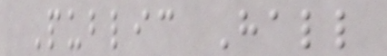Public Hall
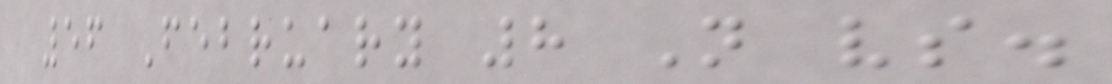56 February 8 N vs.
